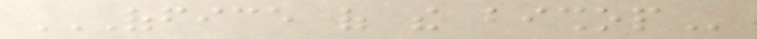OFFICE OF THE BISHOP
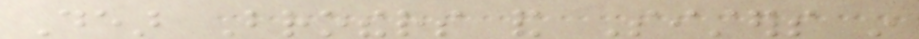Dear Brothers and Sisters in
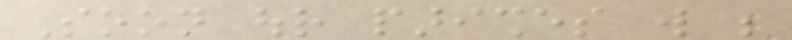Soon our parishes will be
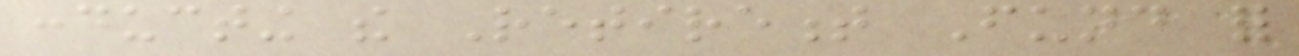conducting the Retirement Fund for
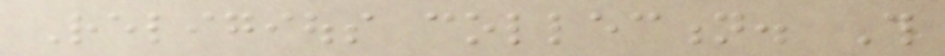Religious collection. This
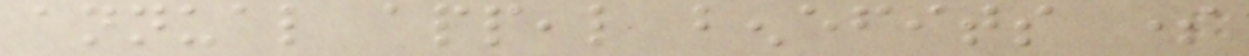annual appeal benefits some
